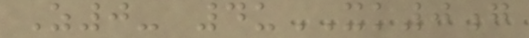Z0- 4uXK0g
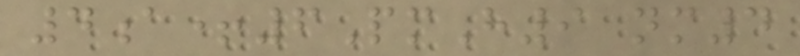4a+6PmH9 nm4
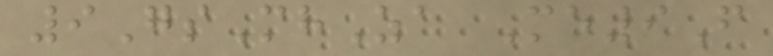9GsMhZa Me9F
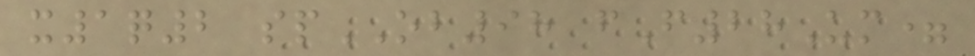x1q2 spOB98 fF28Um=
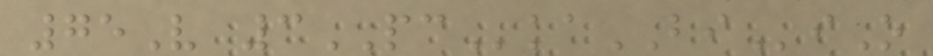75V 3PCkaBIiO
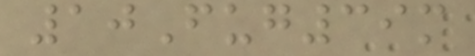10Fug39m
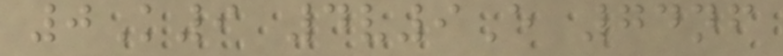0K9 4v9E 74nf
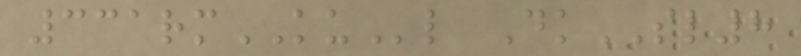331rmKUl DkSL8
